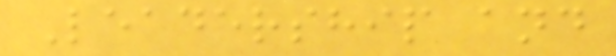Leadership and
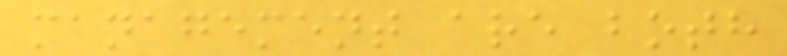management are both
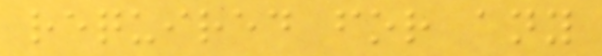required for any
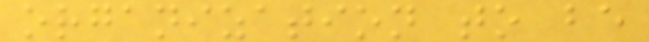organization to be
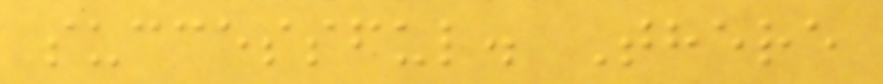successful. There
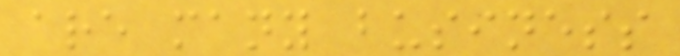are many business
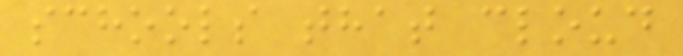schools that cloud
